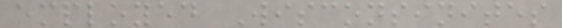employed Wisconsinites
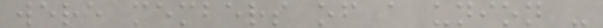were members of a union -
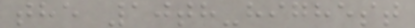the 10th-highest
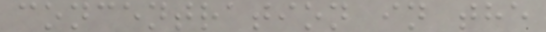concentration in the
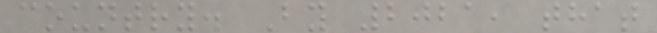country. By 2021, that
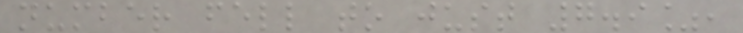number fell to just 7.9%,
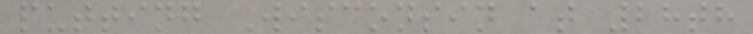putting Wisconsin at 28th
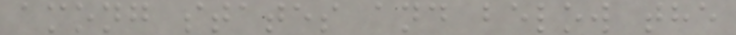among states and below the
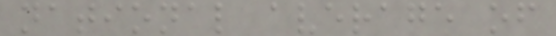national average of
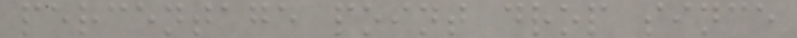percentage point drop since
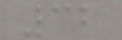32
